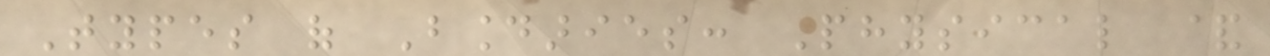Types of Boundaries: Physical &
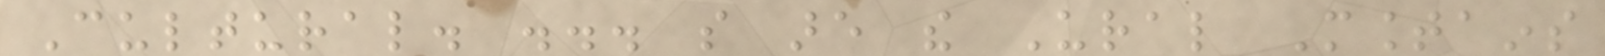Cultural. ... so are the Ural Mountains
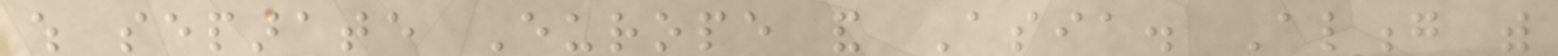which separate Europe and Asia. Along with
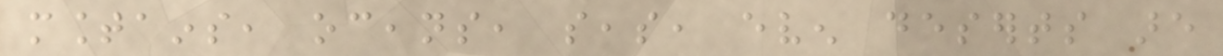mountains, oceans, seas, even deserts are
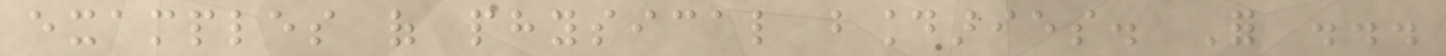examples of physical boundaries. For ...
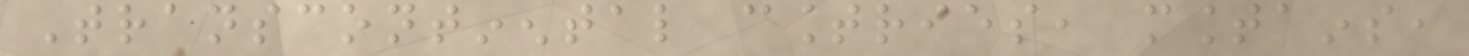Transcontinental countries, mountains,
